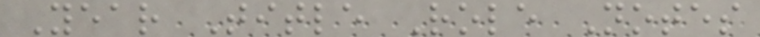Year Title Role Notes
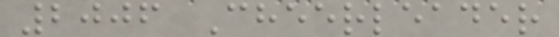2006 Cheerleader
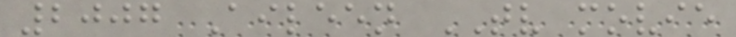2007 Aileen TV movie
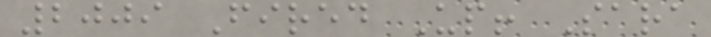2009 Fired Up! Sara
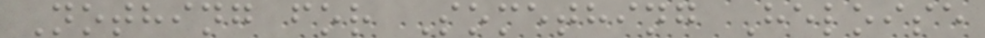Nothing for Something Heloise
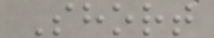Short
